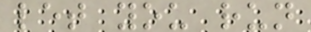let you run
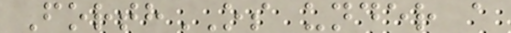ForthOS under a
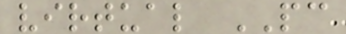virtual PC
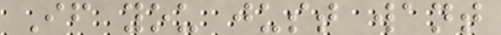If you just want
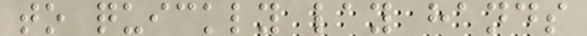to quickly lay hands
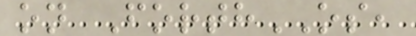on ForthOS,
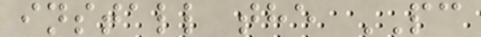install the PC
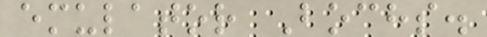emulator Bochs.
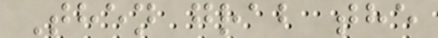Then grab the
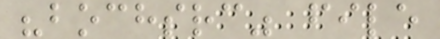"bochsrc" file
